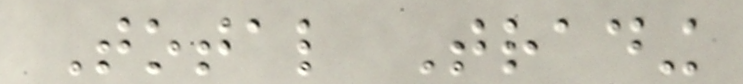Total Trading
